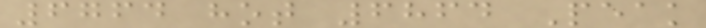6764 hot 6864 Peak
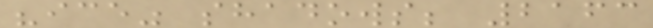"ice" shadows; 2163
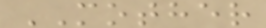MOTHER
